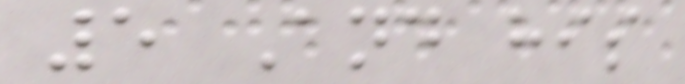5 And his
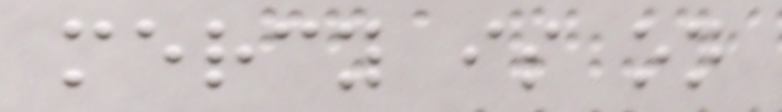mercy is on
